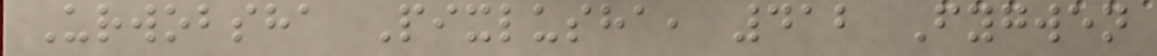Urwobsha Pixlusha, 412 Fygwen
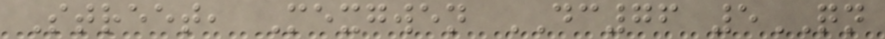Street, Mexgwen DC76 5QN
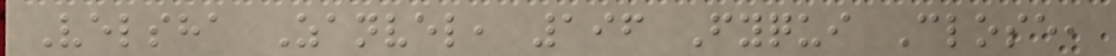Velsha Zanvel, 196 Fyqui Close,
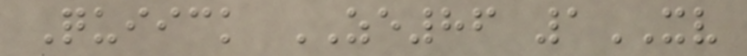Quiick ZE86 1XV
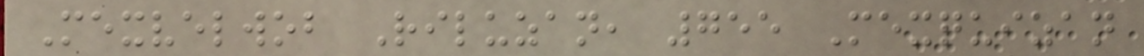Mexvelwob Riluzan, 755 Mexquizan
